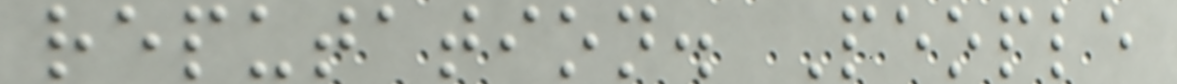reputation. People
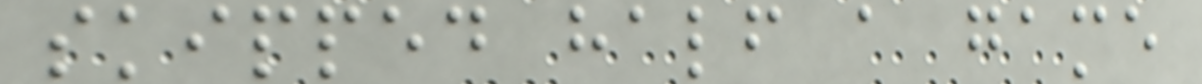skipped half a game
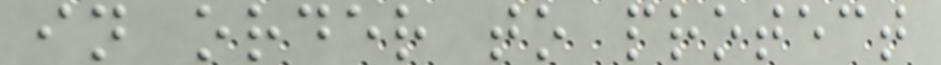in order to protect
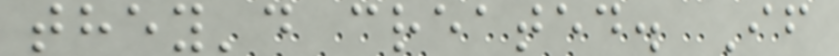they'd created. If
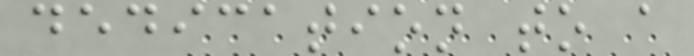dedication to a
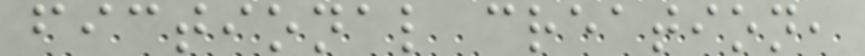fictional creation,
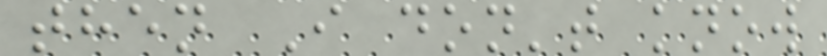then I don't know
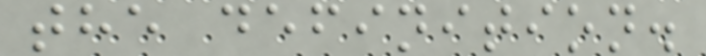the definition.
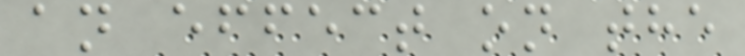an effect on the
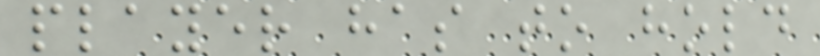player has to hold
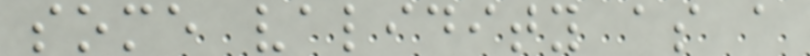some validity as a
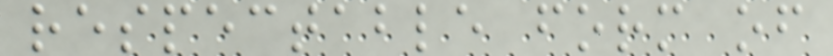respectable form of
